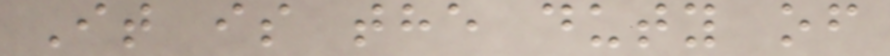It is the duty of
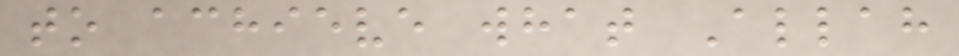to achieve what Allah
